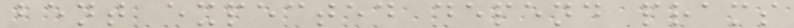bent expected depend prams
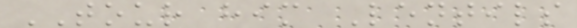TOUR him Lentils
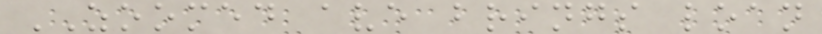ZOOMED ave brings loan
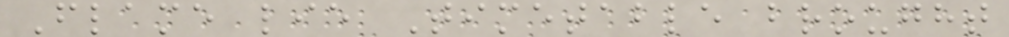Flame lie Timetable brought
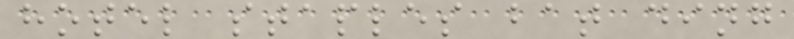hotel staples bat ding
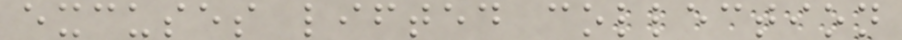excuses lifted collection
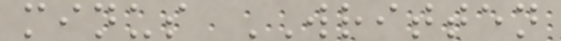minus WRITTEN
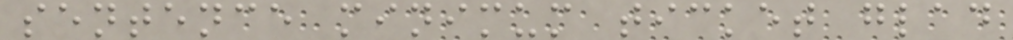sentence minimum ticket glad
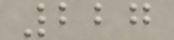227
